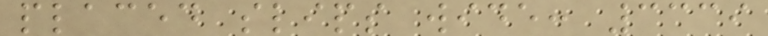placed slips wide: 3339
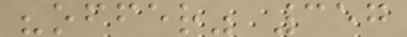"offer" 357
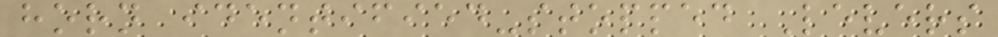horn identified-stopped Levers
